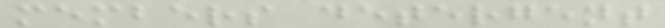members detergent
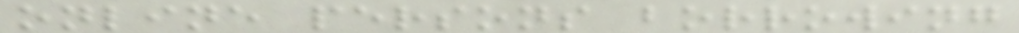online persons borrowing
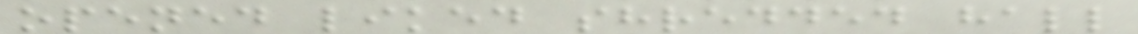opened liked shredded hall
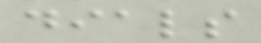dials
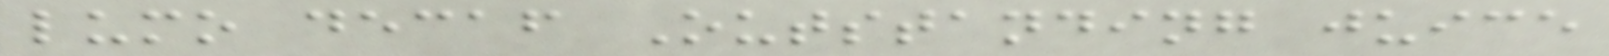lumo decaf Outstanding juice
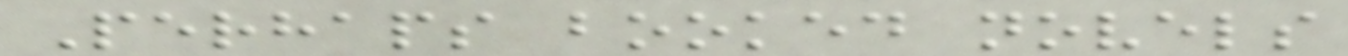Perhaps booked novels
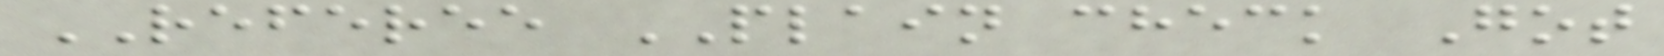REFEREE PLAIN check Got
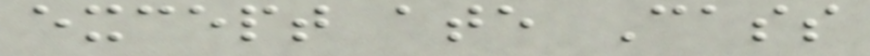except ate Cass
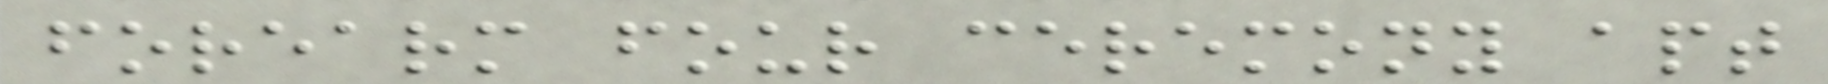forearm four ceremony apt
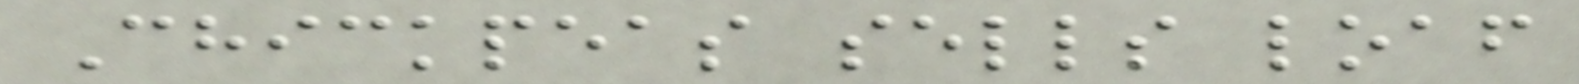Chickpeas sells loaf
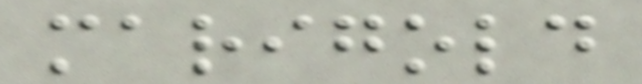marigold
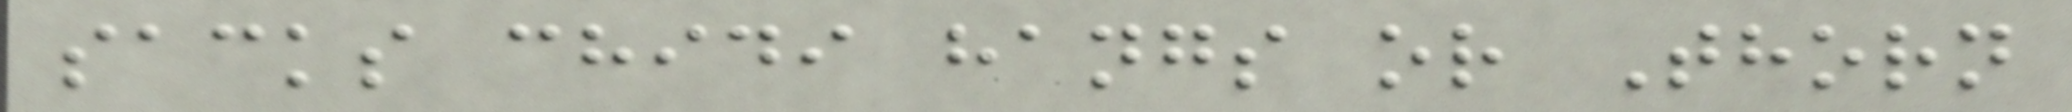sacks chidi hangs or Thorn
